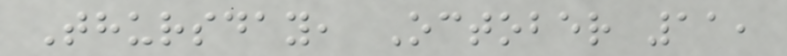Thursday, October 11,
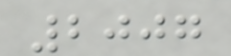2007
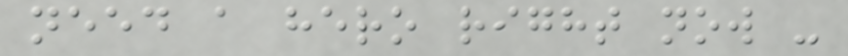need a hero right now -
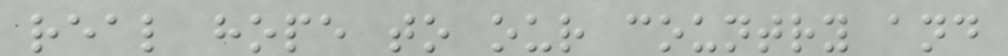real hope to our country and
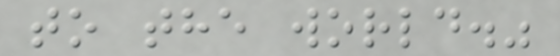to the world."
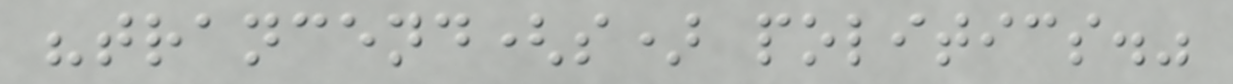"trancend(s) politics."
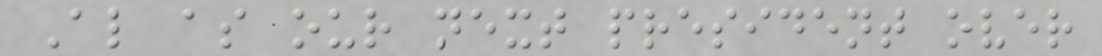Al as our next president over
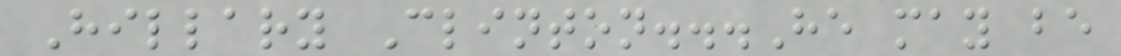Hillary Clinton...He may be
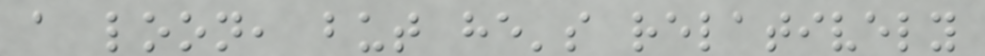a loon, but he's relatively
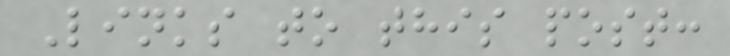Links to this post:
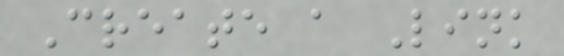Create a Link
